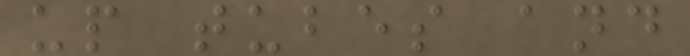up tubes and
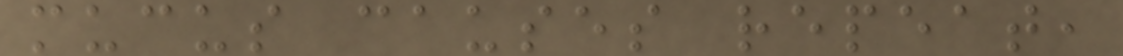mucus causes repeat,
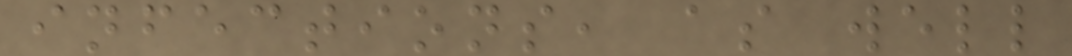infections, as well
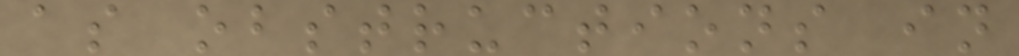as obstructions in
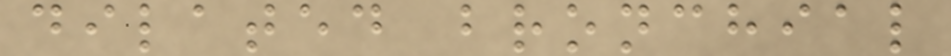dilated bronchial
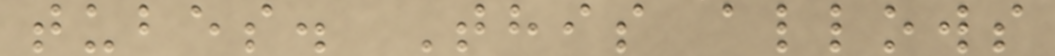tubes. This allows
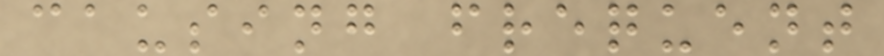causing frequent
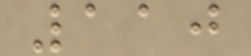110
